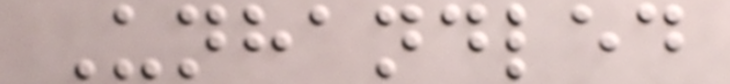Unhandled
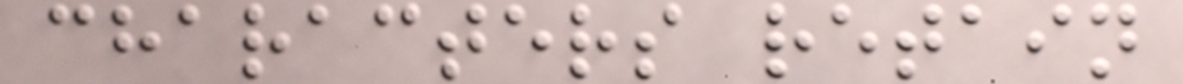characters retain
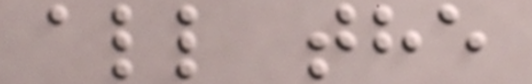all the
